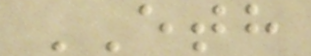ETH
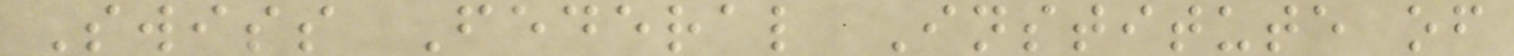Swiss Federal Institute of
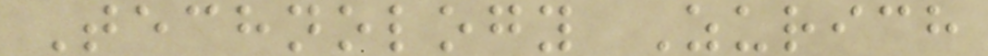Technology Zurich
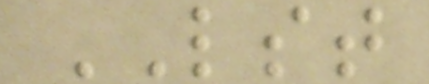LST
